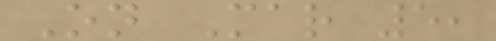On Mar 5,
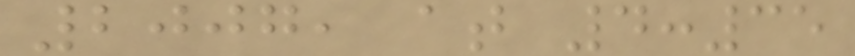2007, at 4:35
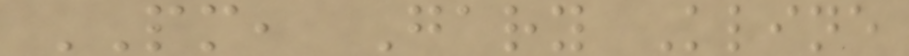PM, Gary Kline
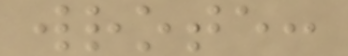wrote:
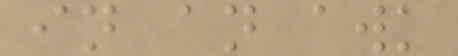in an awk
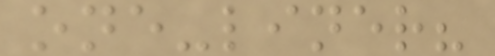one-liner?
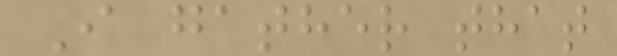I gather that
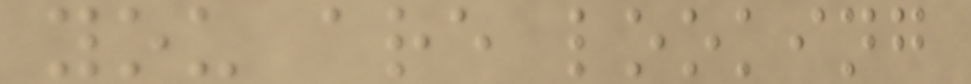you are looking
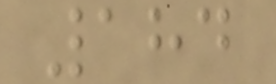184
